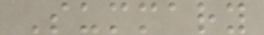Summary
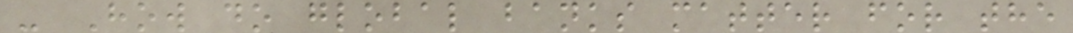- How do global banks matter for the
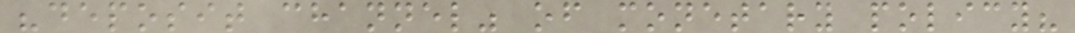"deposit channel" of monetary policy?
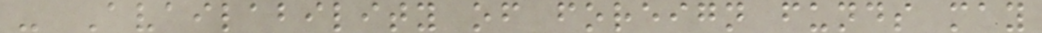- Availability of foreign funds may
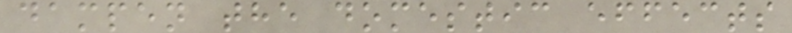dampen the domestic effects
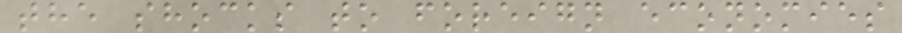the shocks to foreign economies
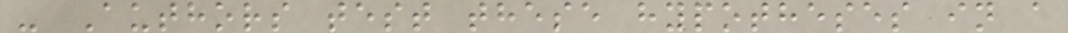- Authors test these hypotheses in a
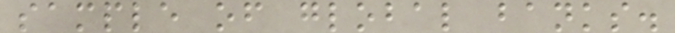sample of global banks.
